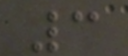3
